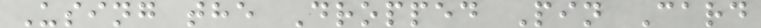Using the Dropped Pin Card
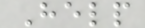Help
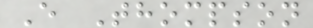E Thompson
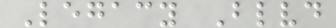Legacy Blvd
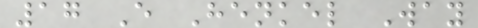17 E Henkel Way
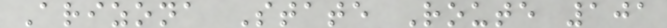Arizona State Route 101
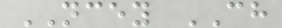NCEY CH
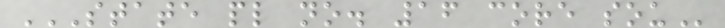STATE PL NO. 16 CORE SOU
